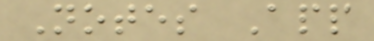Notes App
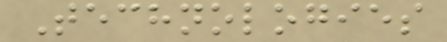Technologies
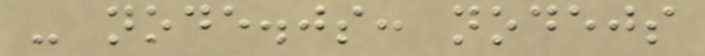- node.js: nodejs
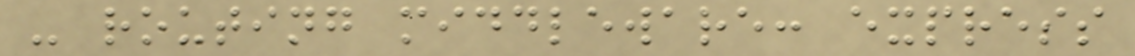- routing middleware: express
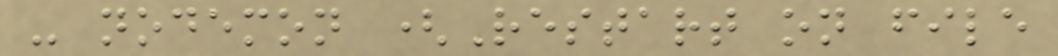- nodemon (Restart on file
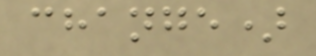change)
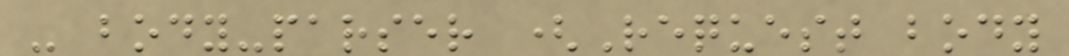- body-parser (Request body
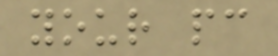your pc
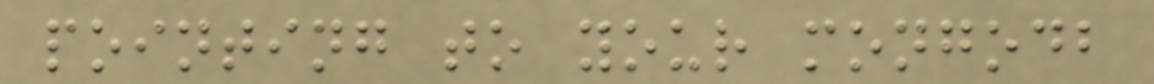pointing to your mongodb
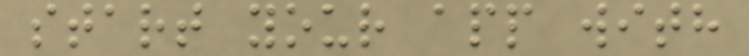start your app with
